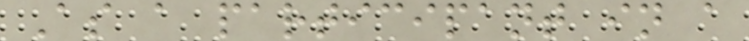As a participant in a
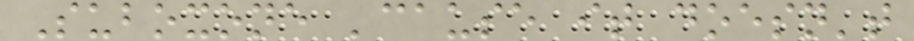Suboxone 'cause it doesn't
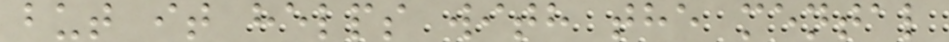but it helps with the mental
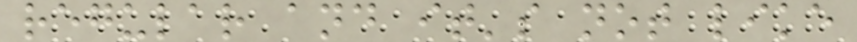regular and it's not like
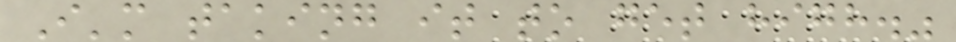I'm taking it to get high."
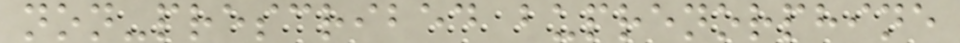non-prescribed buprenorphine
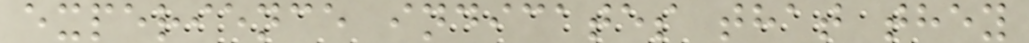experience indicates that they
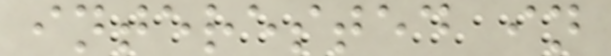interested in
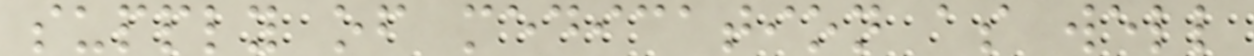supply of medication as well
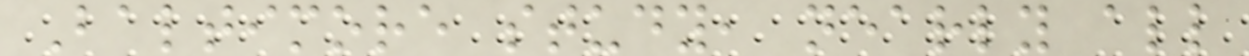Baltimore study, nearly all
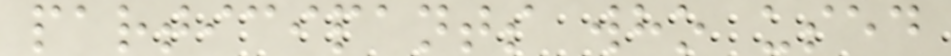participants who used
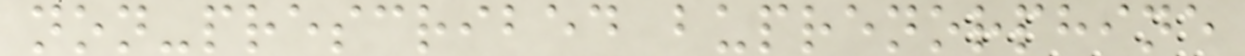non-prescribed buprenorphine
